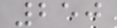250
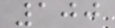100
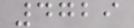4729
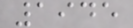1945
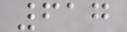617
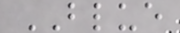BLUE
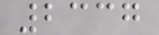2337
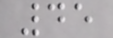45
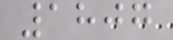1807
